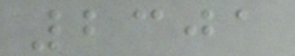2301
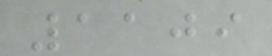1109
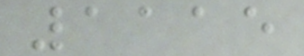1115
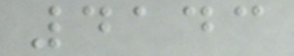4143
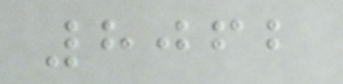8062
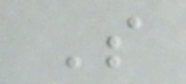S
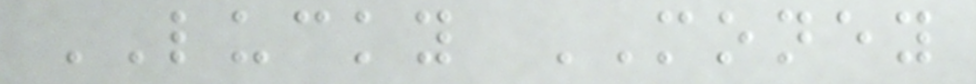LUCKY MONEY
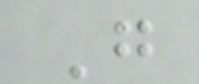G
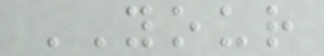YOUR
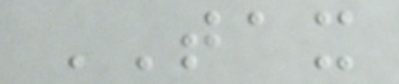TAX
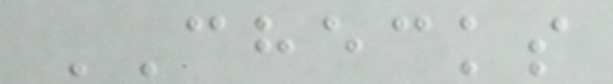CHECKS
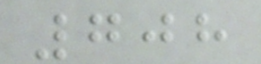708
